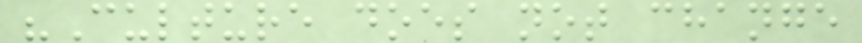"Culture does not change
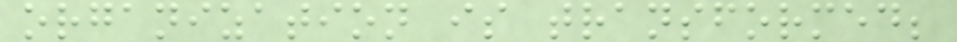organization is transformed;
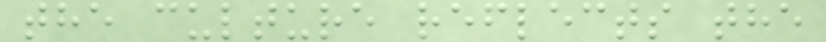the culture reflects the
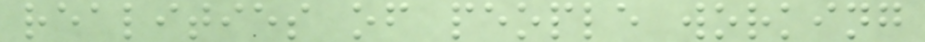realities of people working
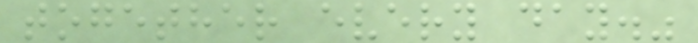together every day."
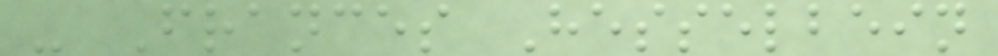- Frances Hesselbein
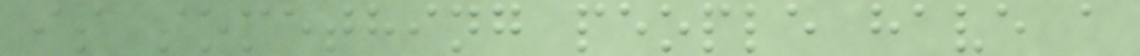is something people have a
